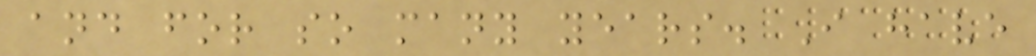and for so many years. I have
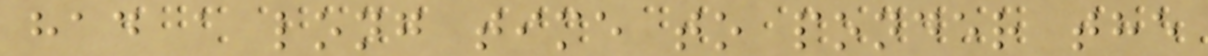had a long time to ponder the
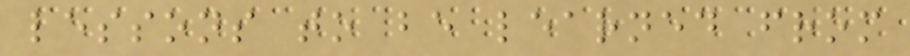lessons to be learned from
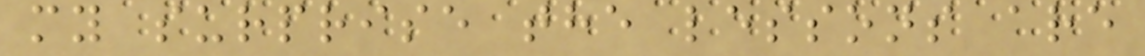my surprise the lessons are
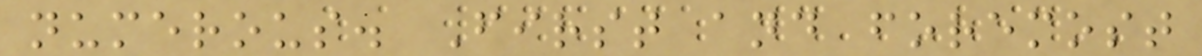numerous. First and foremost
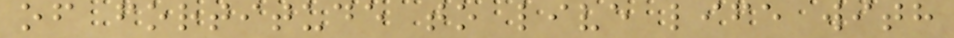of fortitude to live life with
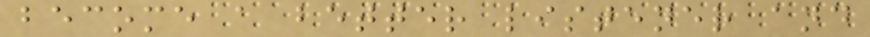become a better listener and
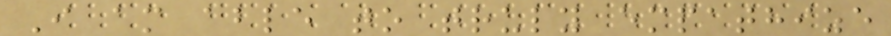I am able to truly empathize
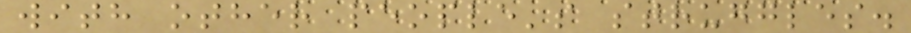with other people's struggles.
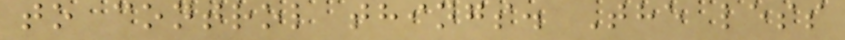to control things. The less
